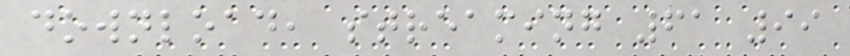download, streaming 61 99
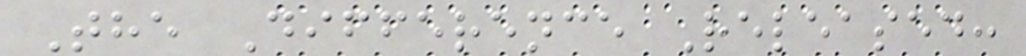The Difference Released:
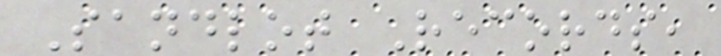Sandlot Records,
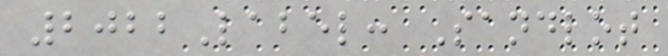2022Label: Sandlot
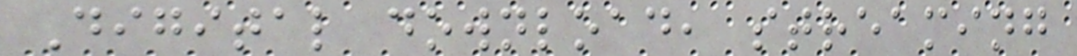Digital download, streaming
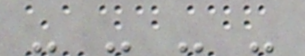- - - -
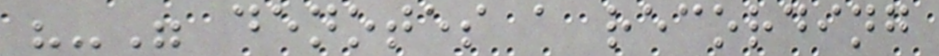"-" denotes a recording
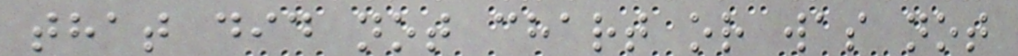that did not chart or was not
